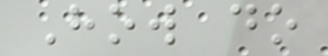How do
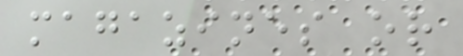magazines or
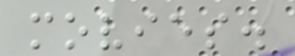movies.
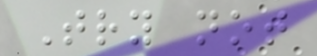Try not
